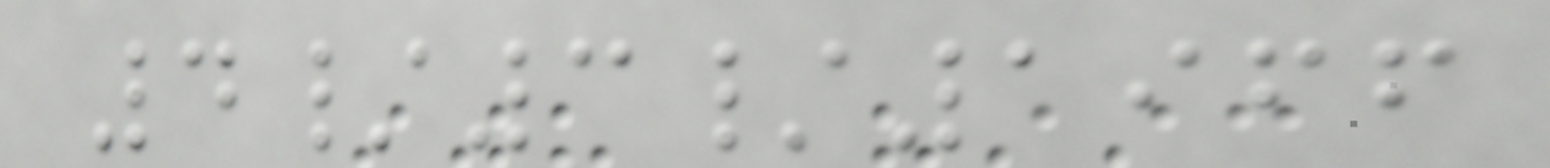4/3/1966
